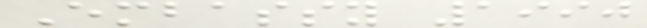Embassy 1990
